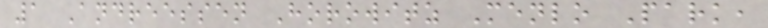1 Andreessen Horowitz Menlo Park,
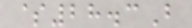$28.3B
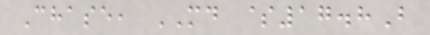Chase, MD $17.8B
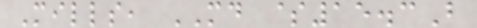Mills, MD $15.3B
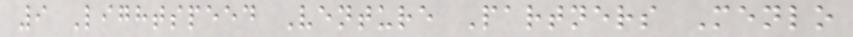9 Lightspeed Venture Partners Menlo
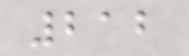212
